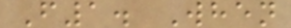F1. When
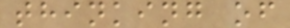thinking of
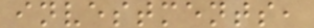investments,
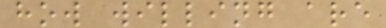how willing are
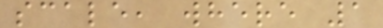scale, where 1
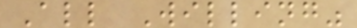All Willing"
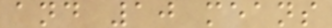and 10 means
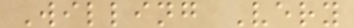Willing Very
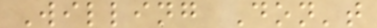Willing Don't
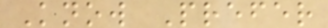Know Prefer
